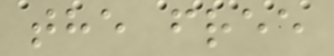the free
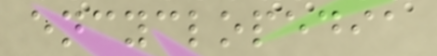encyclopedia
